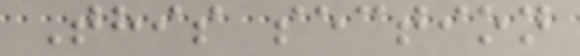This section
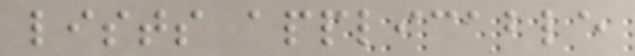lists applicable
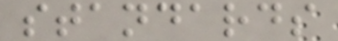standards
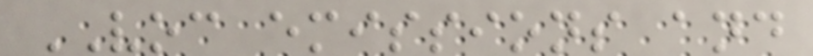VOC emissions and
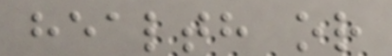health or
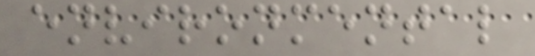environmental
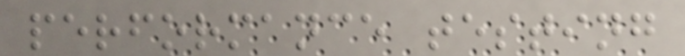performance testing
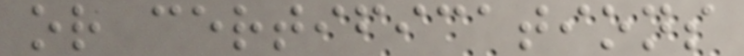or certifications
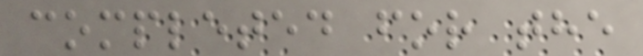completed for the
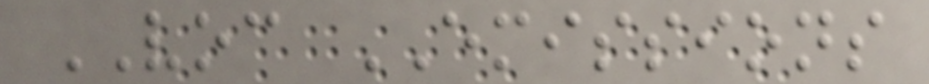VOC EMISSIONS
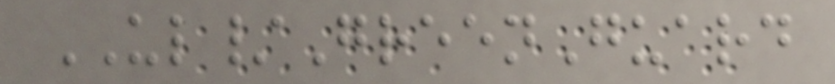UL/GreenGuard
